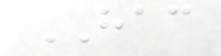HAC
